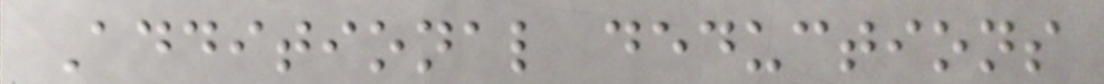Additional deductions
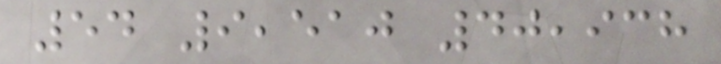54 9,510 40,938
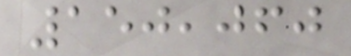150,060
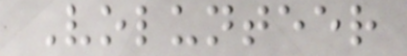Volunteer
